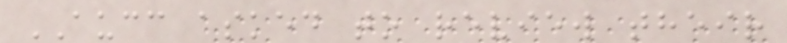AUCC asked to review their
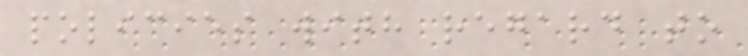policies with regard to
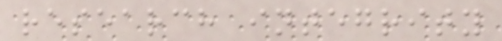research integrity
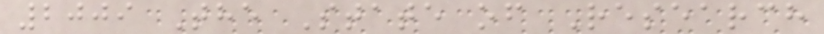2009 The State of Research
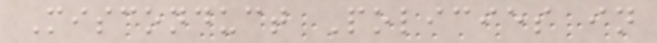Misconduct Policies in
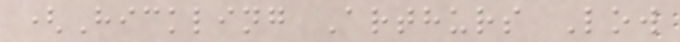(Hickling Arthurs Low
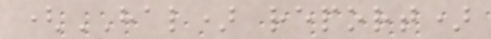(HAL) report)
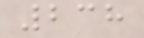238
